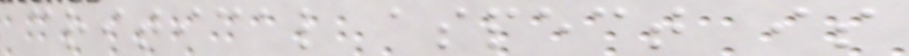critical aspect is
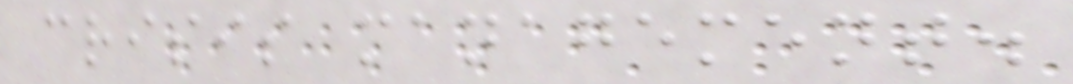crisis management.
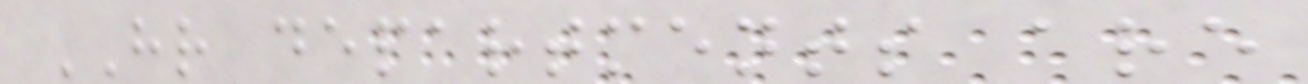HR departments are
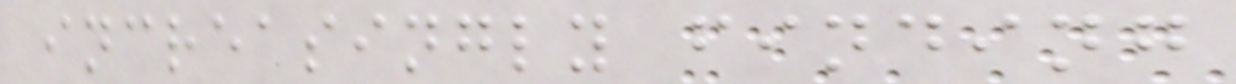increasingly finding
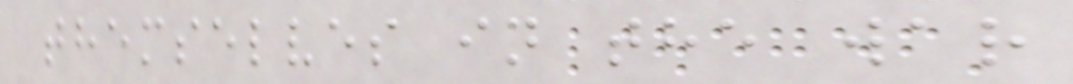themselves in the war
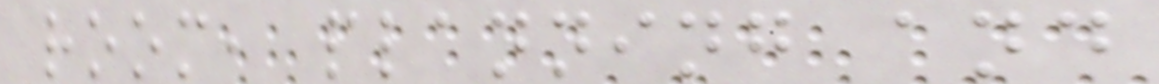room, planning and
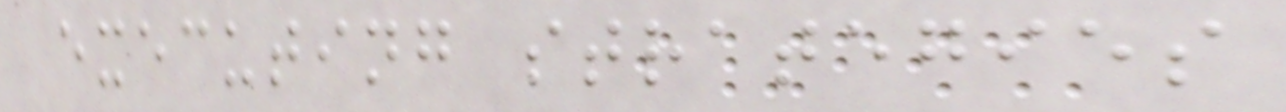executing strategies
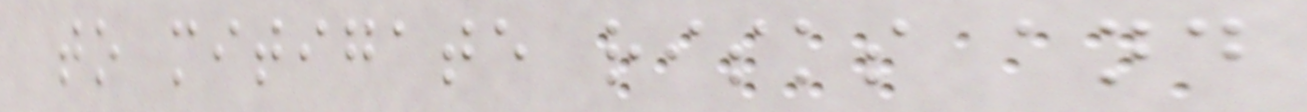to mitigate risks and
